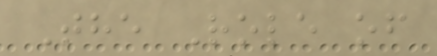The Role of
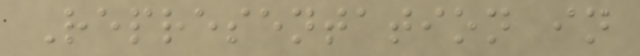Representation in
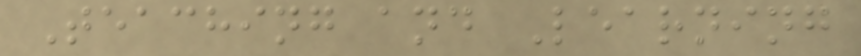Teaching and Learning
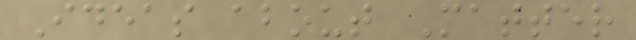Ideas about Matter
